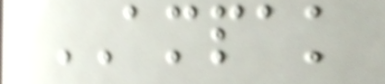AMPAK
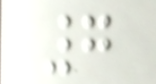7
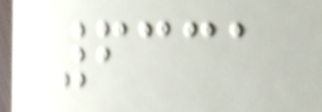6331
